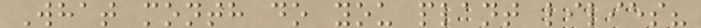What month do you plant lilies?
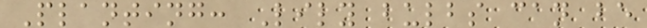Planting: Lily bulbs can be
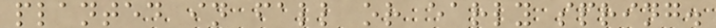planted in fall or early spring.
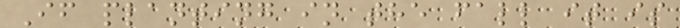If planting in the fall it is
